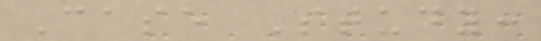Case Study:
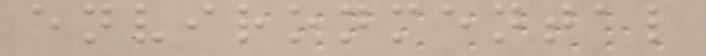environmental
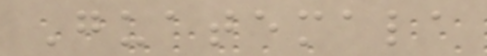Guatemala
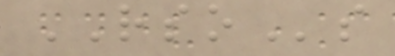RSOs
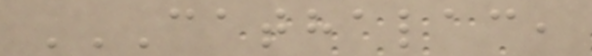CATHALAC,
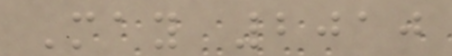May 2010
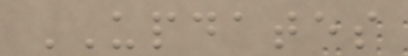UPDATES
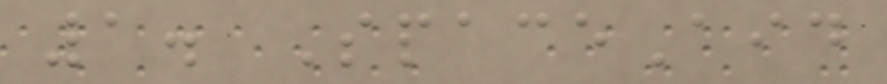1. SpaceAid
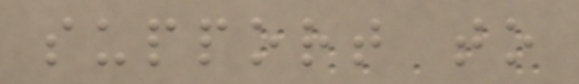support to
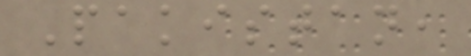Pakistan,
